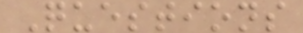Questions
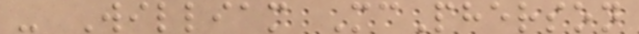- William McPherson
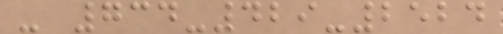- 734-429-2524
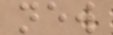new
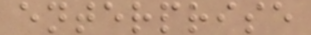enterprise
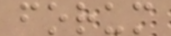forum
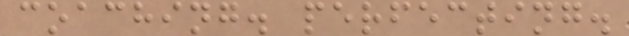coaching. perfecting.
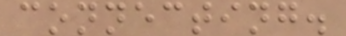connecting.
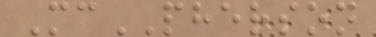McPHERSON
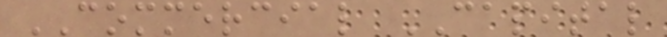COMMERCIAL CAPITAL
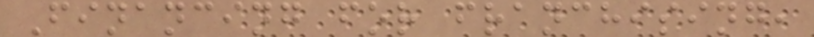Financing for franchising,
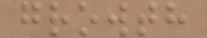growth
